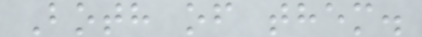Both of them.
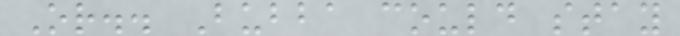Or.. Bubba could stay
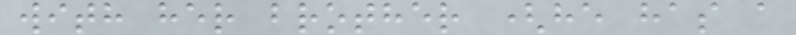with her brother (he has a
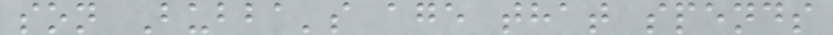son Bubba's age that spends
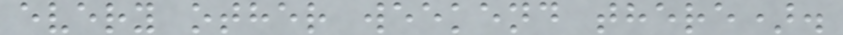every other weekend there).
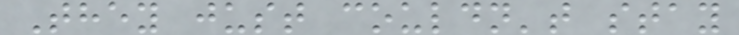They just couldn't stay
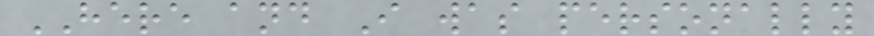HERE and I was personally
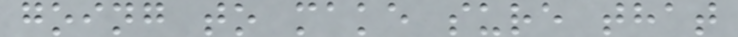going to make sure that
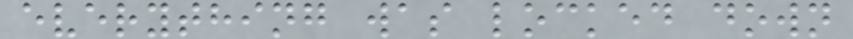everything was locked down
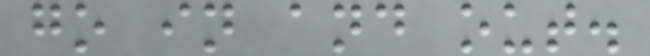go in and out.
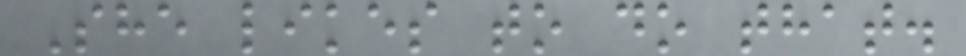She likes to do that.
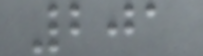201
